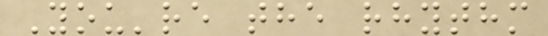You're the rhythm
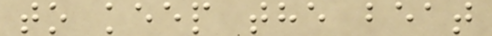to keep the beat
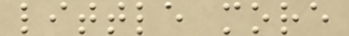little more
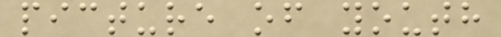picture of youth
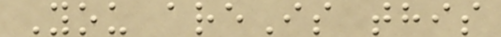You areIs this
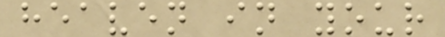heaven in your
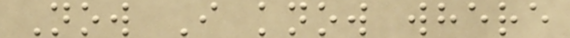Now I know where
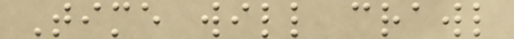Time will crawl
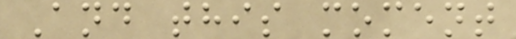And this moment
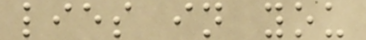lies in you
